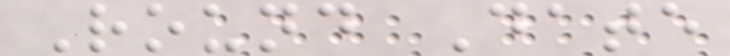Round Date
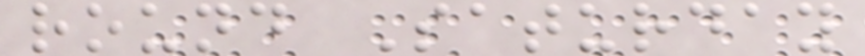round Saturday
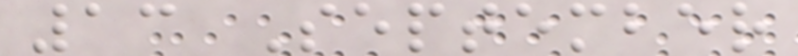13 September
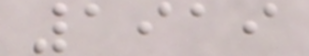1919
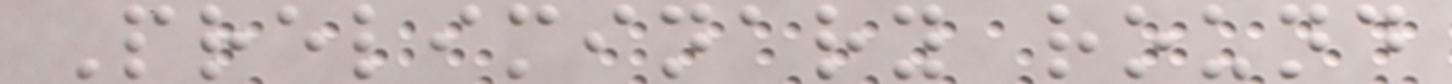Preliminary round
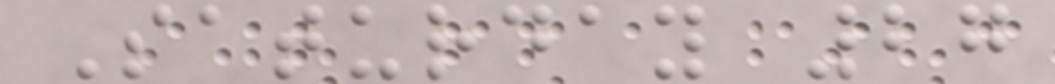Saturday 27
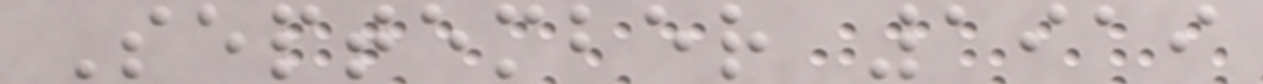September 1919
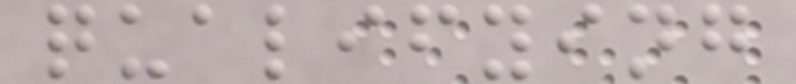qualifying
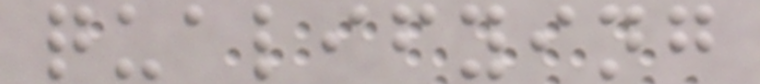qualifying
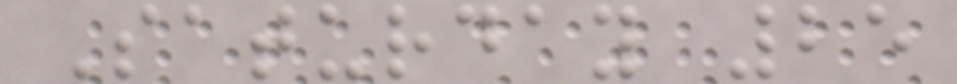Saturday 25
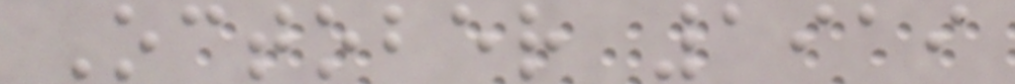October 1919
